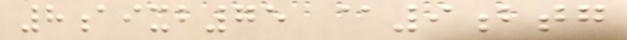8aixb75 @9btg
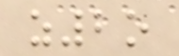z2o
